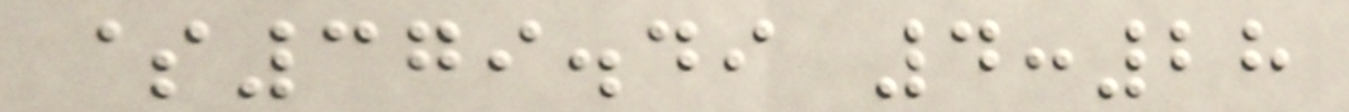$379.49 4:28
